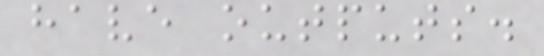have outputs.
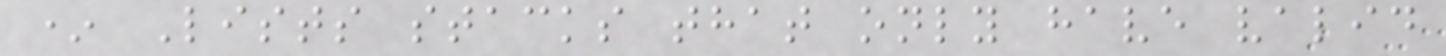* Lists stacks that only have valid
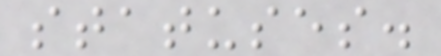statuses.
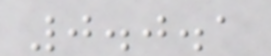0.0.1
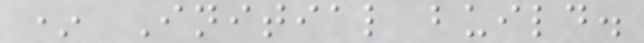* Initial build.
